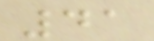41
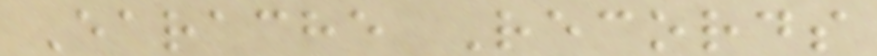Earache Records
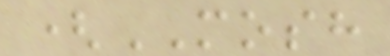(MOSH
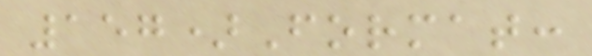157)Format:
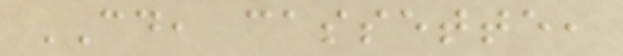CD, cassette,
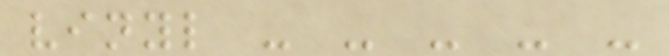vinyl - - - - -
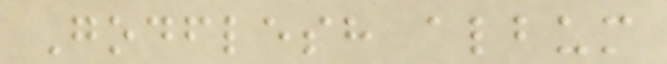Godflesh album
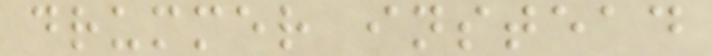drummer instead
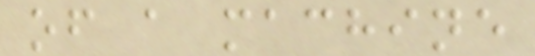of a machine
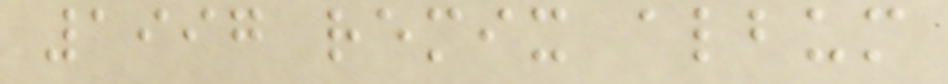1997 remix album
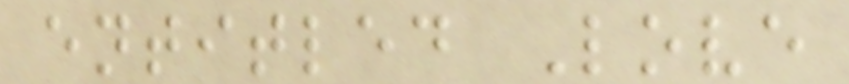entitled Love
